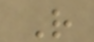R
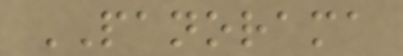PANORAMA
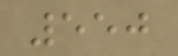550
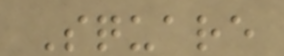Square
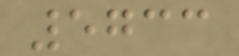5733
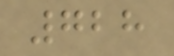728
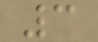3
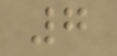7
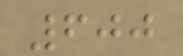600
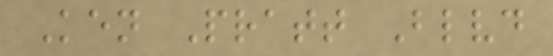Ken Pratt Blvd
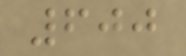600
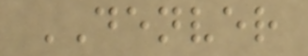DENVER
